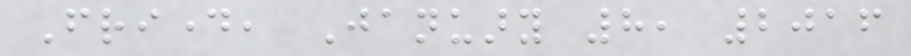Friday, January 8, 2016
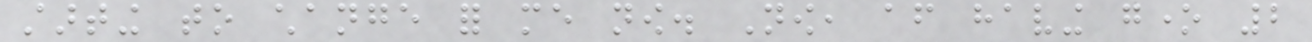starting to change for me now. Now, after having gone 2
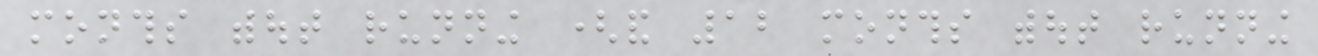months without running (and 12 months without running
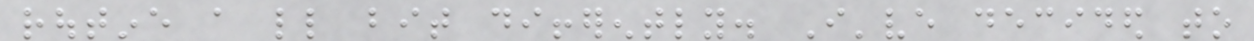routine a little bit differently. I've decided to
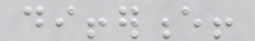difference!
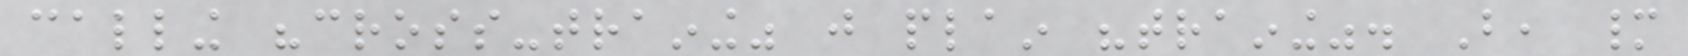calling "cross-training" just plain "training". But, many
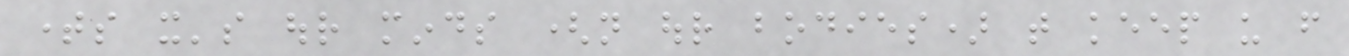times it's our minds (not our bodies) that keep us from
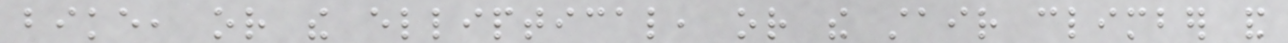bike, or the elliptical, or the stair climber and
